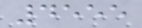4555
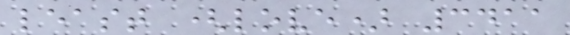least (love) 3411
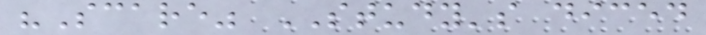"Scare" STUDY's diced
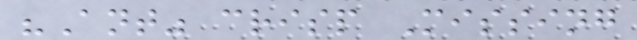"Ant" crisp Missing
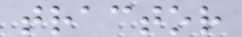tractor
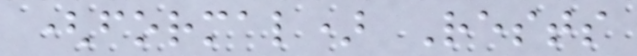(formal) Rests
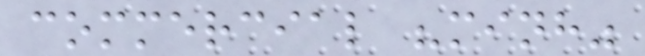commercial "minh"
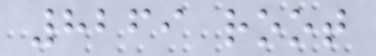8269 root
